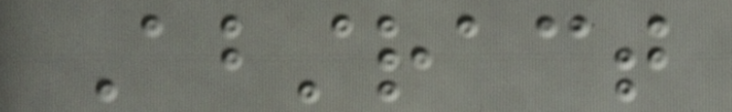Abstract
